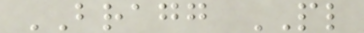BRAGG PL
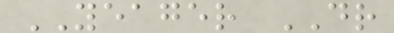YEAGER DR
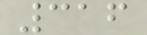316
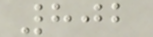802
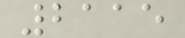2115
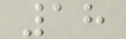18
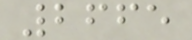2665
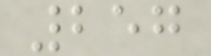257
